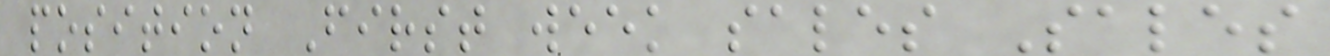position First week sales Sales
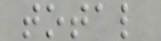total
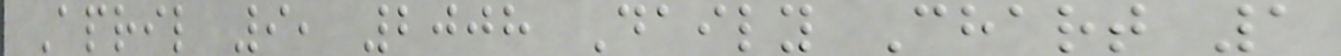April 9, 2008 Daily Chart 1
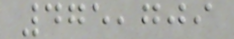475,709
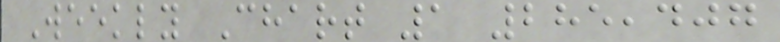Weekly Chart 1 285,407
